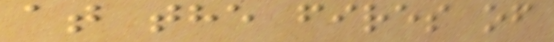at the fires of
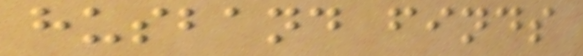husband finds
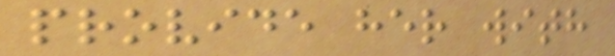provide her with
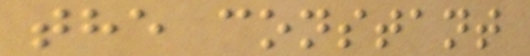the constant
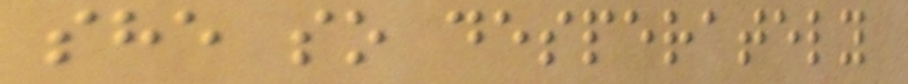she so desperately
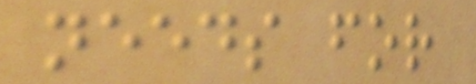needs for
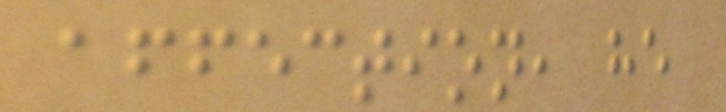affection, he
